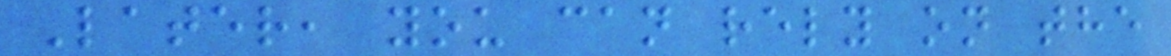Later, you can rely on the
